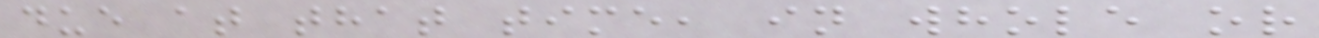due at that time, in whole or
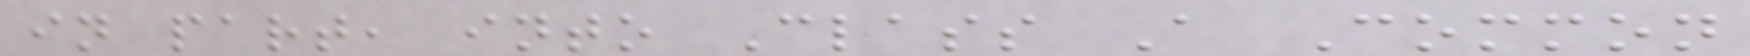in part, into Class A Common
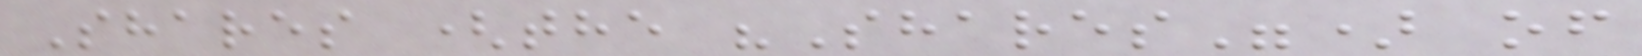Shares (the "Shares") of
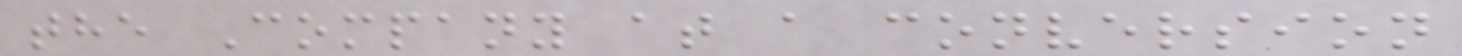the Company at a conversion
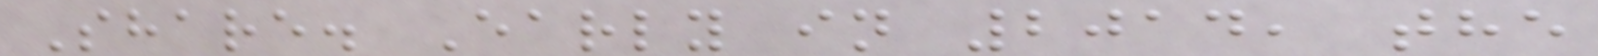Share. Early in 2014, the
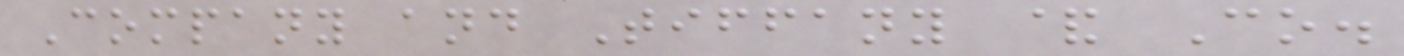Company and Tiffany & Co.
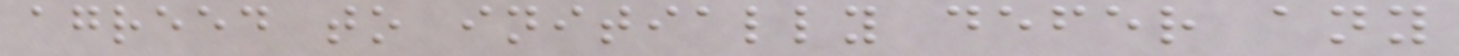agreed to initially defer any
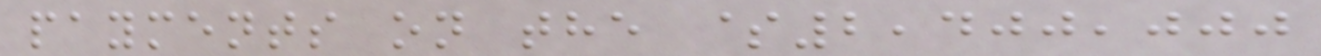payments on the $2,400,000
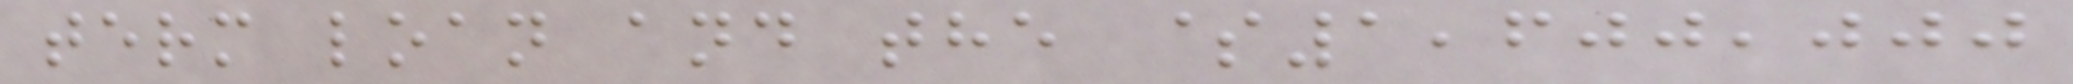term loan and the $1,600,000
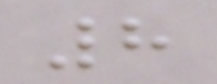8
